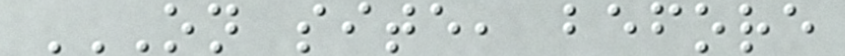ON SITE, BEFORE
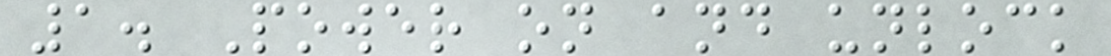1. Power on and unlock
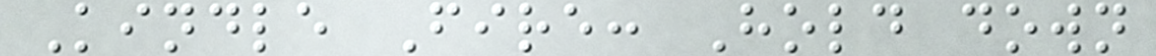Kindle Fire: Hold down
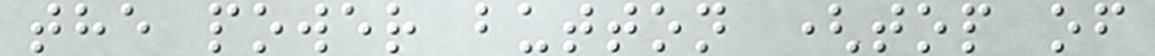the power button (top of
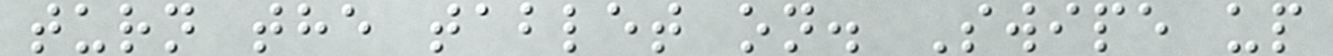turn the tablet on. Swipe up
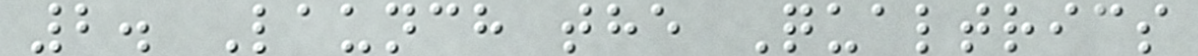2. Launch the Qualtrics
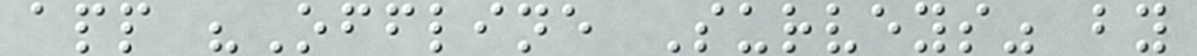app "Offline Surveys" by
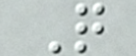Q
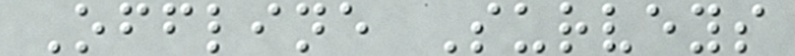Offline Surveys
